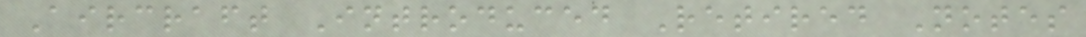Aircraft Introduced Retired Notes
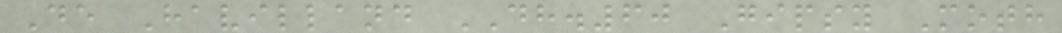De Havilland DH.60 Gipsy Moth
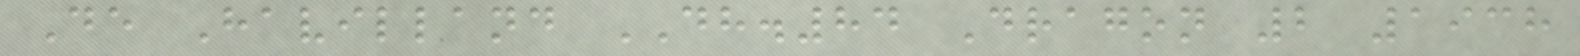De Havilland DH.84 Dragon 2 1938
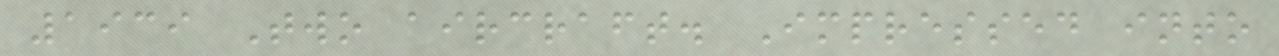1939 Two aircraft. Impressed into
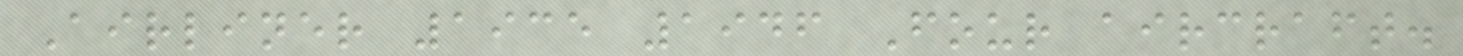Airliner 1935 1946 Four aircraft.
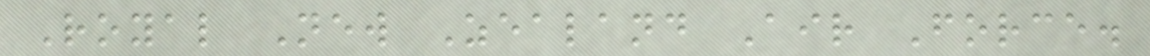Royal New Zealand Air Force.
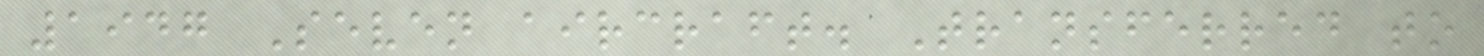1947 Seven aircraft. Transferred to
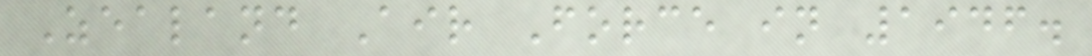Zealand Air Force in 1946.
